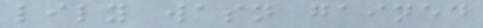lily wasn gained
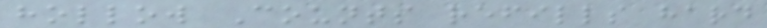hollow Counts refills hard
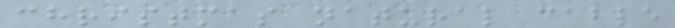christmas natural cable
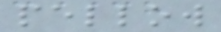pellow
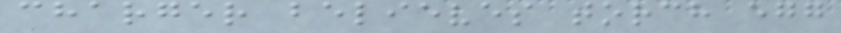charger believes torch egg
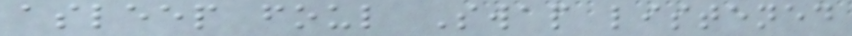asleep foul Swap listened
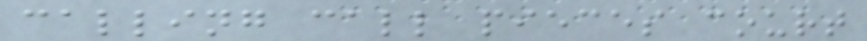calling call pieces court
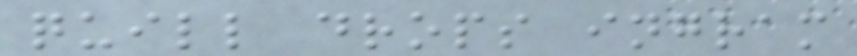quill drops ingram
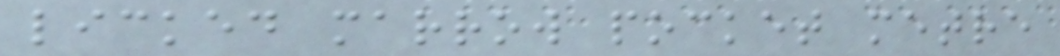licked marrow pocket metre
